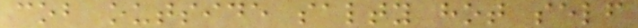cob outside salty hot self
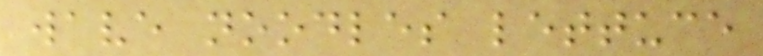wave noodles lettuce
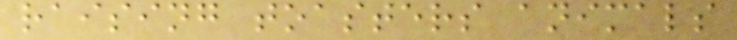raising toasters animals
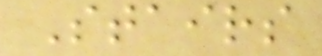Stairs
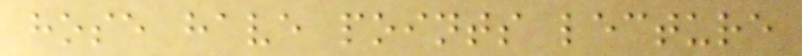hose have points lecture
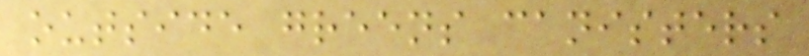outside greens canisters
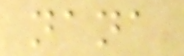nana
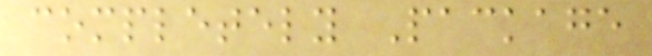completely Package
